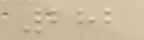282
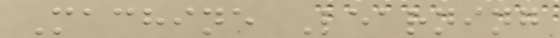Machine Learning
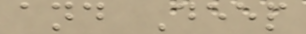and Deep
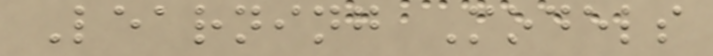Learning Models
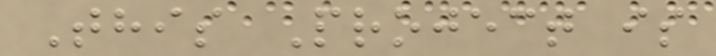This Project is
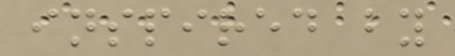inspired by
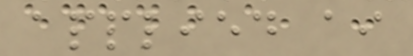applied ai
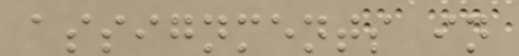assignments in
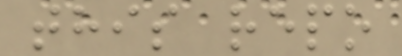this repo
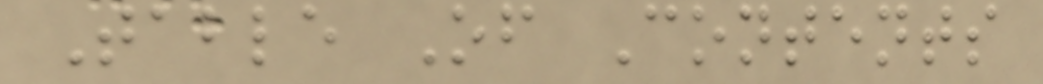Table Of Contents
